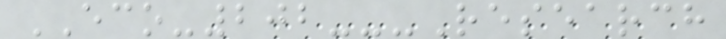ECO-202---Research
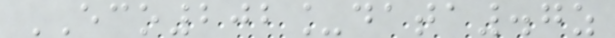ECO202_data.7z
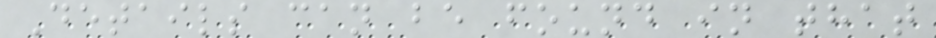Details can be found in that
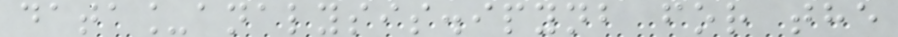data_analysis.ipynb for the
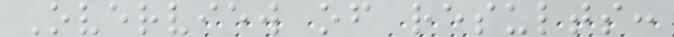Overview of results:
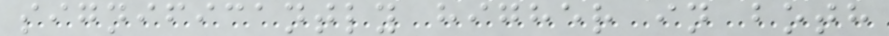significantly higher in both
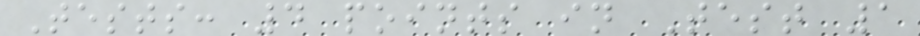Tests: 4 points in Test 1
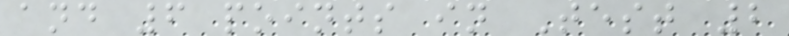and 6 points in Test 2
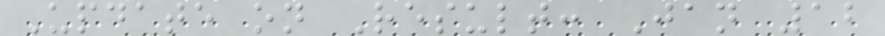Update on Result: Jan 12
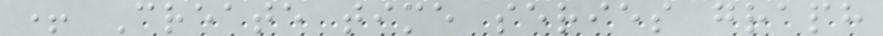+ Create time series graph
